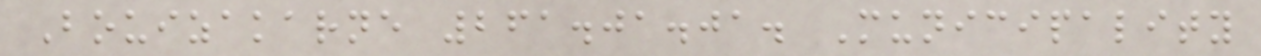Bouizakarne 261.01.01. Municipality
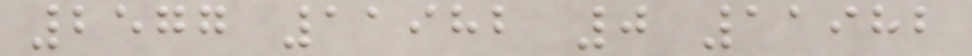2577 11982 0 11982
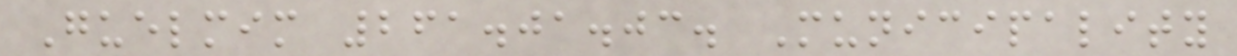Guelmim 261.01.03. Municipality
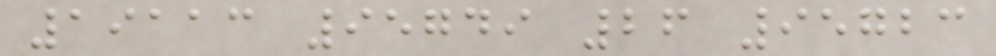19113 95749 26 95723
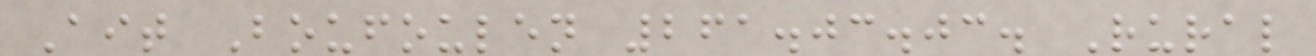Ait Boufoulen 261.03.03. Rural
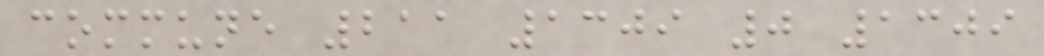commune 211 1309 0 1309
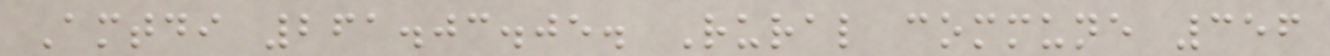Amtdi 261.03.05. Rural commune 356
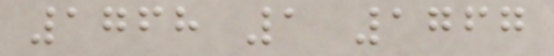1768 1 1767
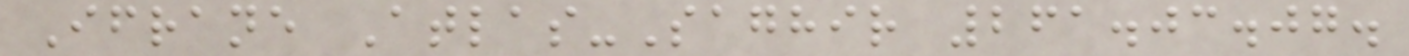Ifrane Atlas-Saghir 261.03.07.
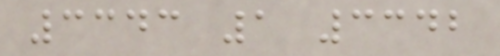3343 1 3342
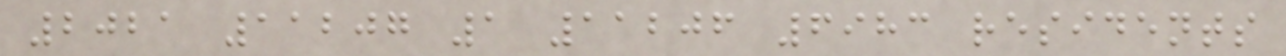2021 11207 1 11206 6983 residents
